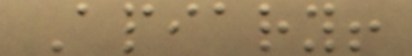Apiary!
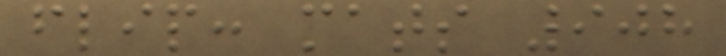flip: mats 908
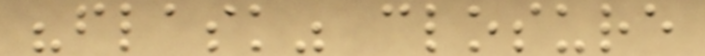"flask" closure
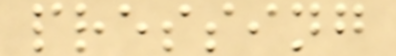pressing
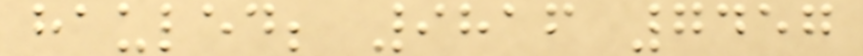hauled; 9816 7457
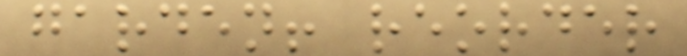garden! reorder
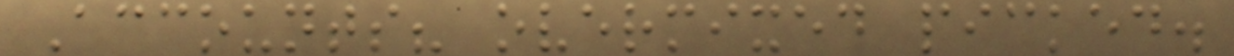Accounts? overmixed picked.
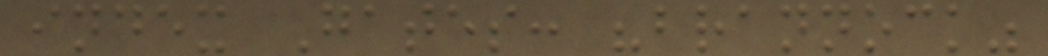index Gates: "brannock"
